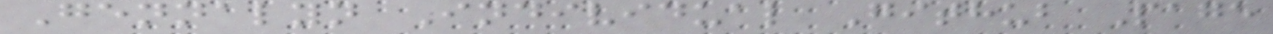Gennalyn Individual Github Page
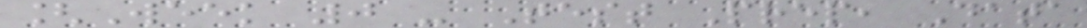[Week 0 - Test Prep, Data
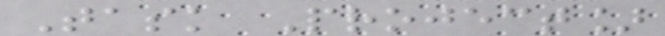Task Project]
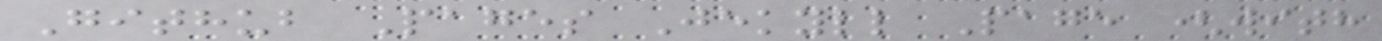Github Pages Jekyll Page (with
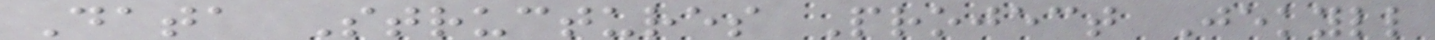Data Structures Project Jekyll
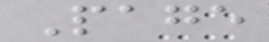Page
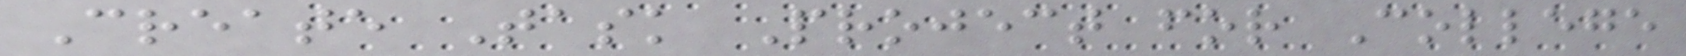Create Task Project for College
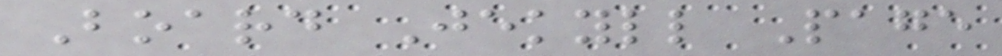Board Jekyll Page
